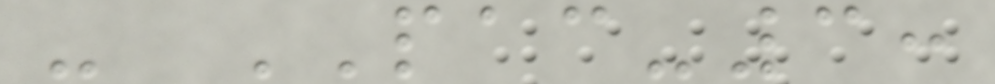- PAC-3:
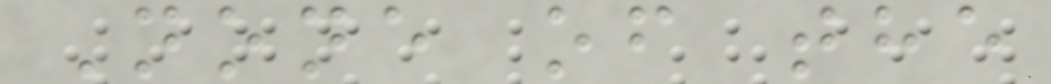None of the
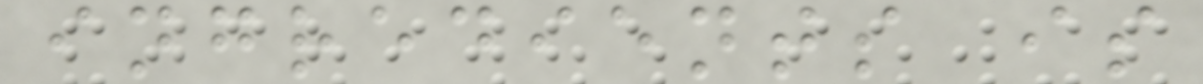ingredients is
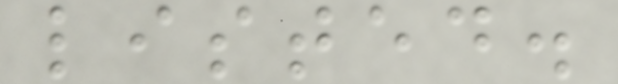listed.
